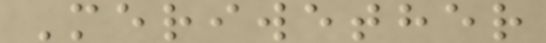Meriwether
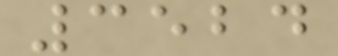3524
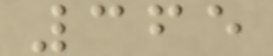365
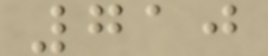710
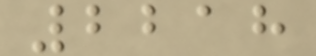2218
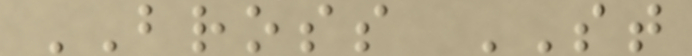BROSS ST
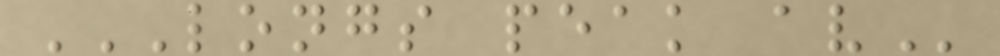LONGS PEAK AV
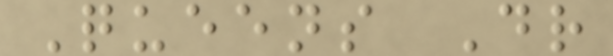Queens Dr
